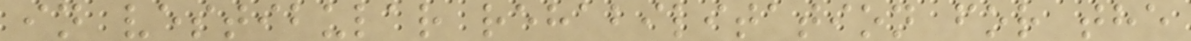in vestibular rehabilitation for the
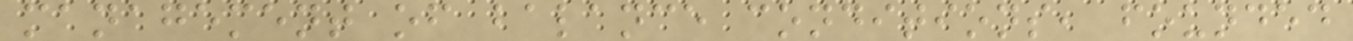management of balance conditions, founded
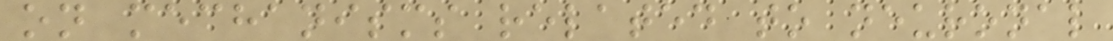on mechanisms related to neuronal
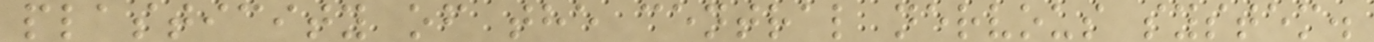plasticity of the central nervous system.
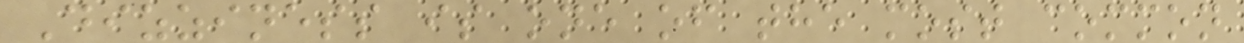Dizziness is one of the most common
